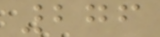276
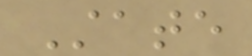State
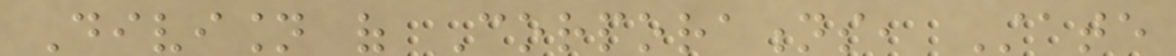Division of Corporations, State
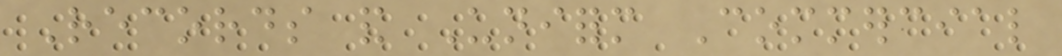Records and Uniform Commercial
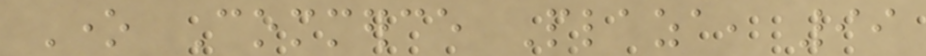One Commerce Plaza, 99
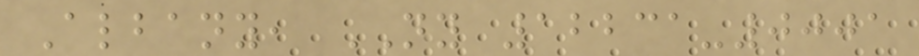Albany, NY 12231-0001
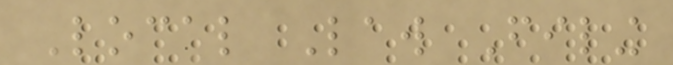Local Law Filing
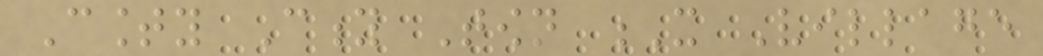County City Town X Village
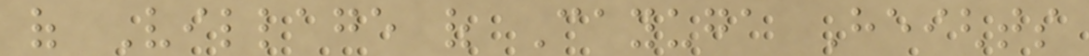of Village of Cayuga Heights
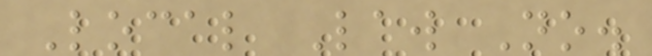Local Law No.
